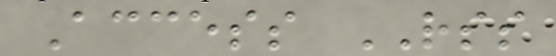Access RSS
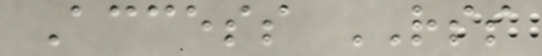Access RSS
